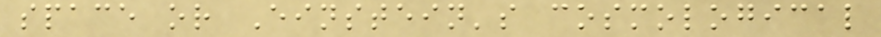space or Einstein's cosmological
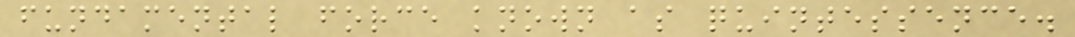fundamental force known as quintessence.
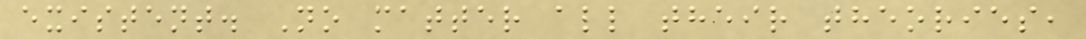existent. No matter all their theories,
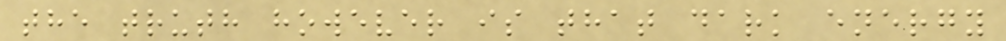the truth however is that dark energy
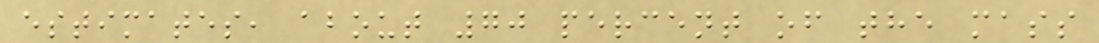estimates, about 70 percent of the mass
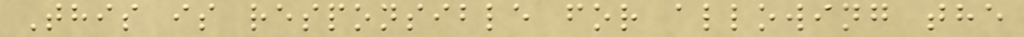This is responsible for allowing the
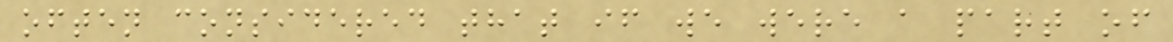often considered that if we were a part of
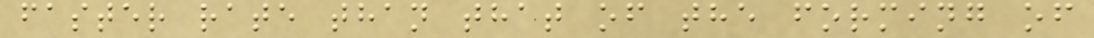faster rate than that of the forming of
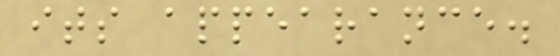its appearance.
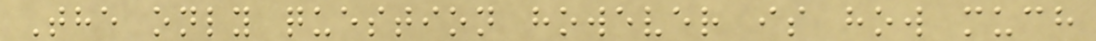The only question however is how much
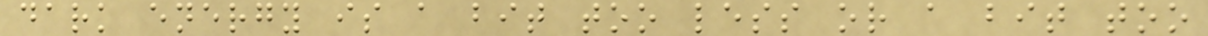dark energy is a bit too less or a bit too
